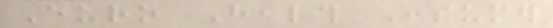Euro Health Consumer
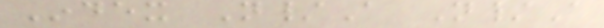Index N/A N/A
